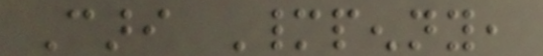Cari Manypenny,
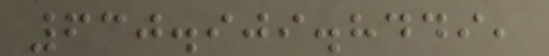630.909.8449,
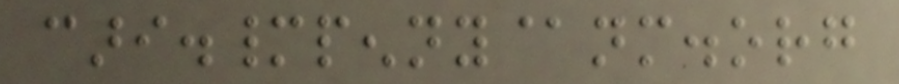cari.manypenny@nm.org
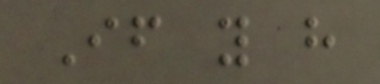If you have
